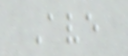Ave
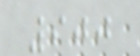900
